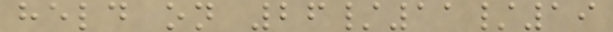held on 26/11/19
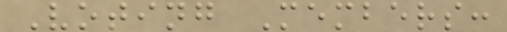Voting Members:
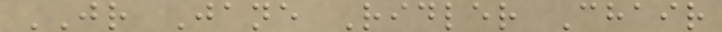JR Jane Ridler Chair
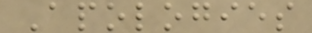Apologies
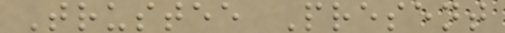Trustee Present
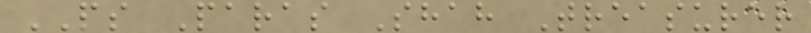PS Paras Shah Treasurer
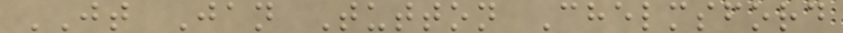JT Jan Tutton Chelmsford
